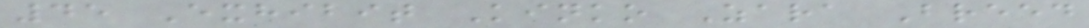45 Exhibit Kinko Zara Breed
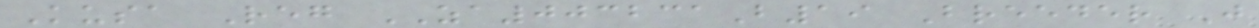Kusa Reg ZA003231B19 Breeder J
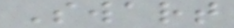Swart
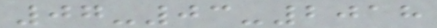07-03-2018
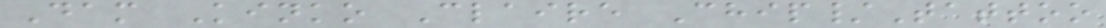Dam Kinko Claire Chip/Tattoo
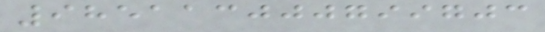985113000799703
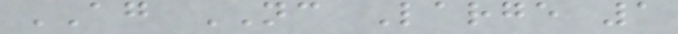AG NC Large 1
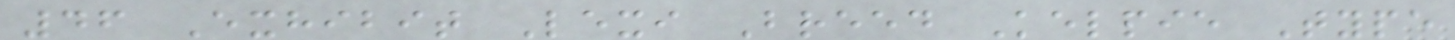46 Exhibit Lexi Breed Kelpie Type
